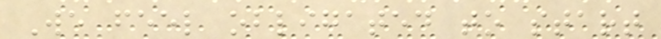We feel obligated to start
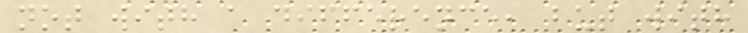not with a difference, but with
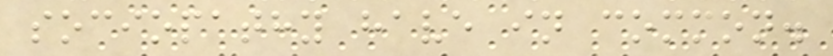sociopathy have in common.
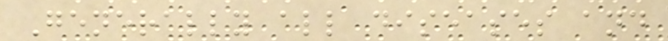Generally all diseases and
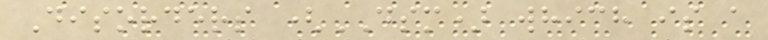Disorders (DSM) which is a
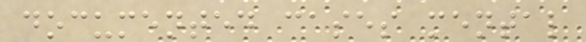documented cases mental
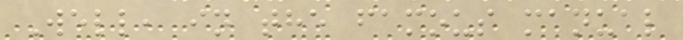Well, in the famous manual
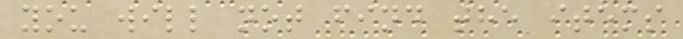you will not find the items
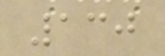130
